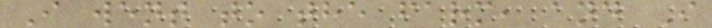I went to the farm, and I
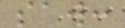saw:
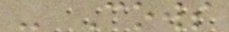- Cows
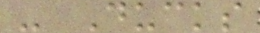- Ducks
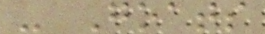- Goats
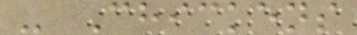- Chickens
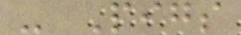- Pigs
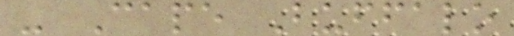- Cape Buffalo
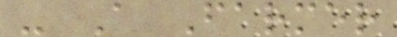- A Farmer
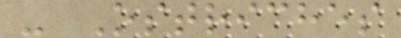- Ostriches
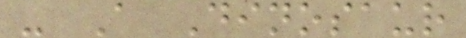- A Dinosaur
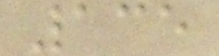135
